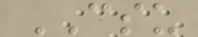CSU
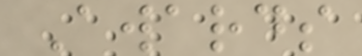Awards
